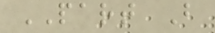PART B
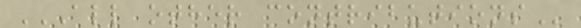ALL OTHER CONTRIBUTIONS
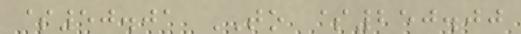$50.01 TO $250.00
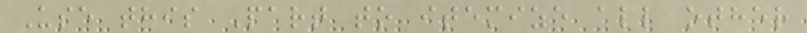Use this Part to itemize all other
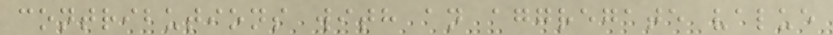contributions with an aggregate value
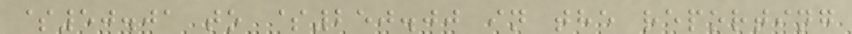$50.01 to $250.00 in the reporting
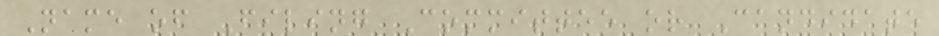Name of Filing Committee or Candidate
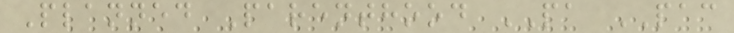Planned Parenthood PA PAC
